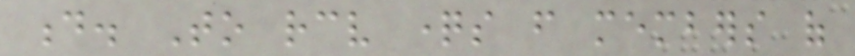d. To receive questions from members of
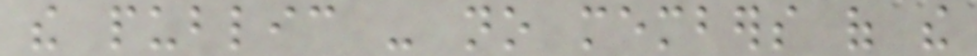the public - no members of the
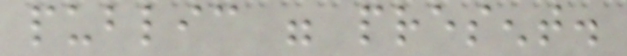public were present.
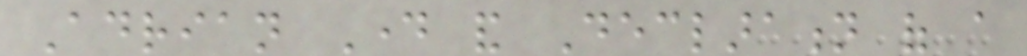Adrian Day and Declaration of a
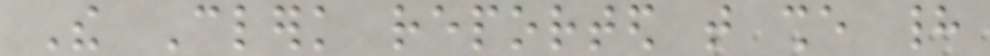The Clerk reported that she had
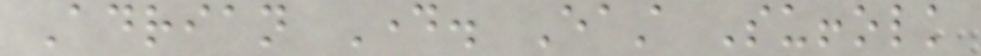Adrian Day. East Suffolk
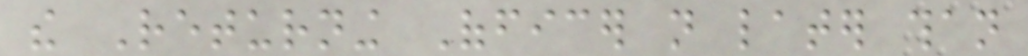the Returning Officer not later than
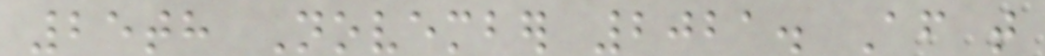25th November 2021. After that
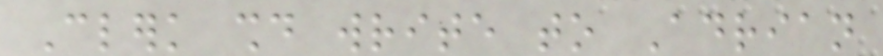Clerk should write to Adrian
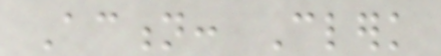Action: Clerk
